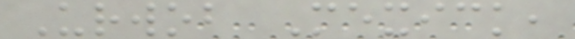Urwob Mexick,
